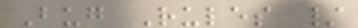Bug Rules /
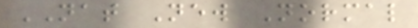NAT New Normal
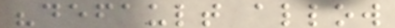"default allow
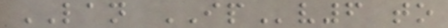LAN IPv6 to
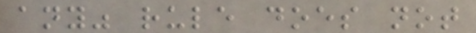any" rule does not
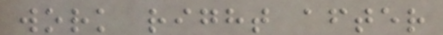work right after
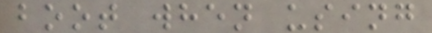boot when using
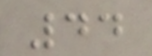44
